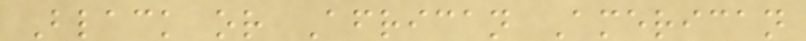Black or African American
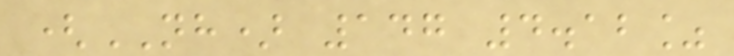(NH) 147 4.12%
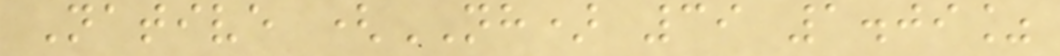Native (NH) 39 1.09%
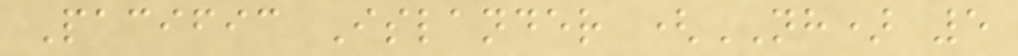Pacific Islander (NH) 5
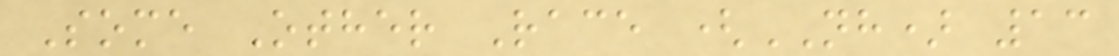Some Other Race (NH) 13
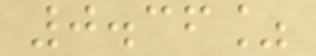0.36%
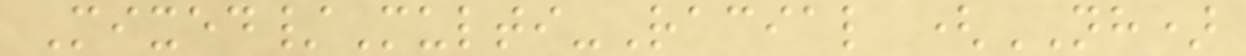Mixed/Multi-Racial (NH)
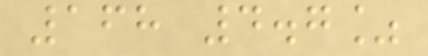168 4.7%
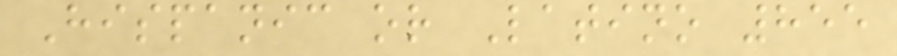Hispanic or Latino 855
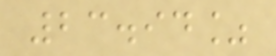23.94%
